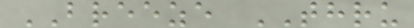BREEZE THRU
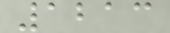1213
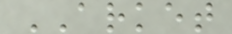ARKET
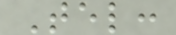Tel:
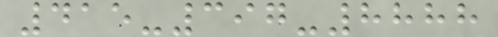415-397-8888
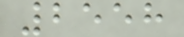2558
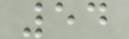54
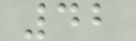42
